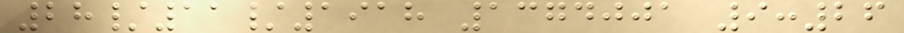28/11/1918 1374001 9:26
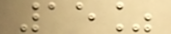15%
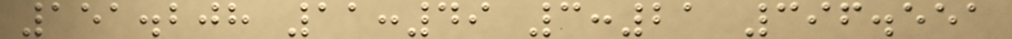151.208 11:49 3:21 396.551
